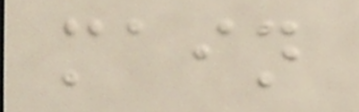main
